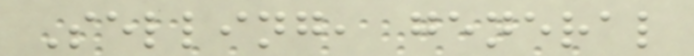Selling, general
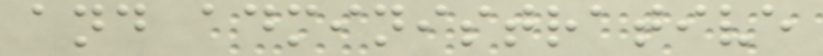and administrative
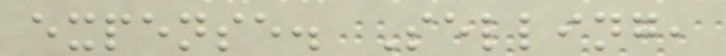expense. Selling,
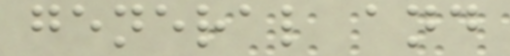general and
